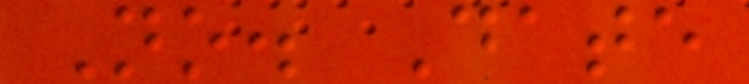No. Date
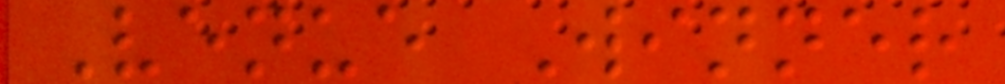Venue Winner
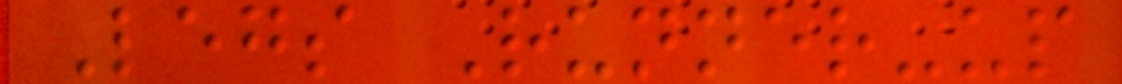Legs Runner-up
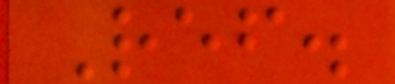Ref.
